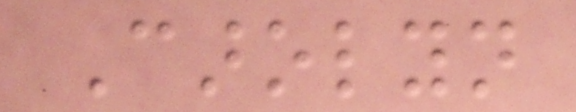Carolyn
